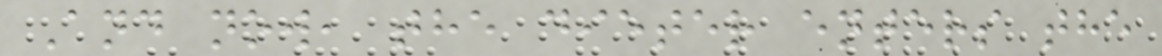And now, the dieter enters the
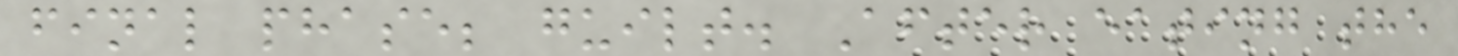final phase; guilt. After eating the
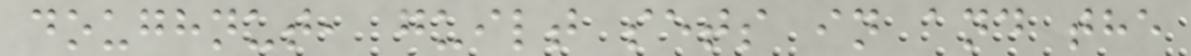doughnut, guilt sets in and the
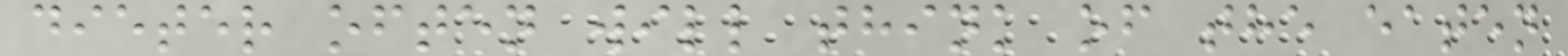dieter often will think of the eaten
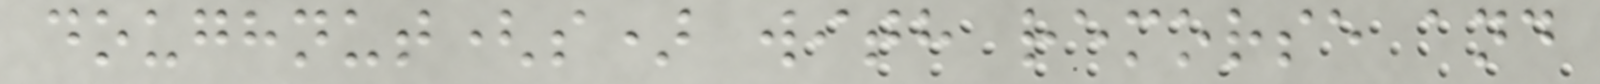doughnut(s) with remorse and
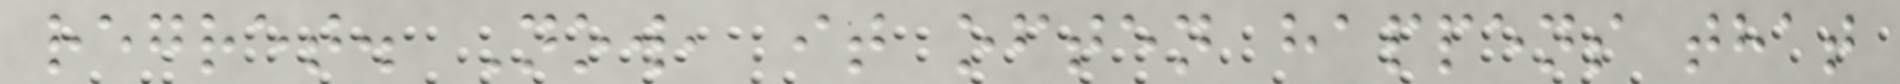regret. Now, it often happens that
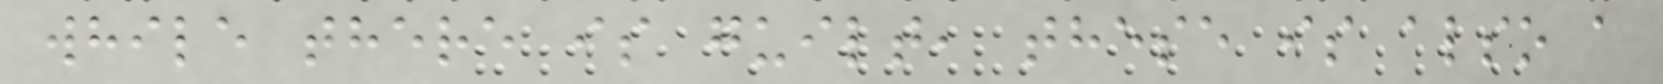while there is guilt, these is also a
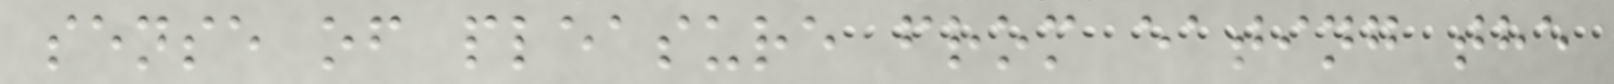sense of pleasure from eating the
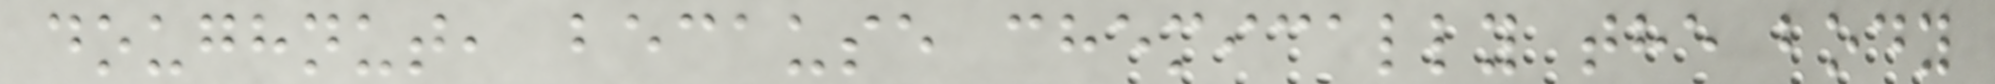doughnut, because chemically the body
